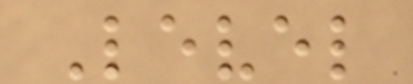Level
